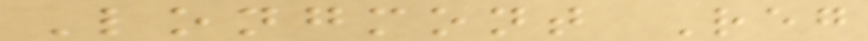Longmont Reg
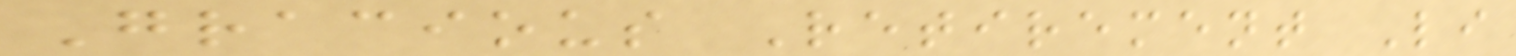Gracious Retirement Li
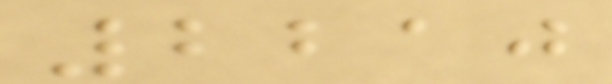2210
